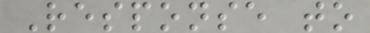Response to
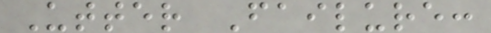Utter Failure:
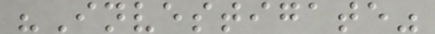"Investigate"
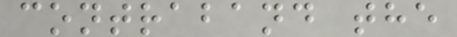contraband the
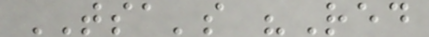TSA's "Red
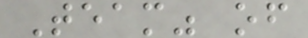Team" of
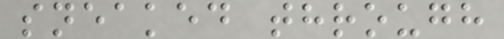sneaked through
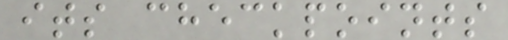its checkpoints
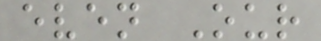even Our
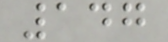147
